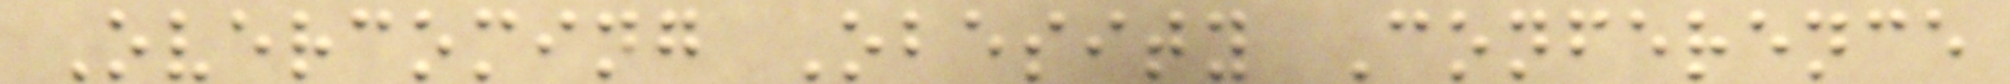Overcoming Obesity Conference
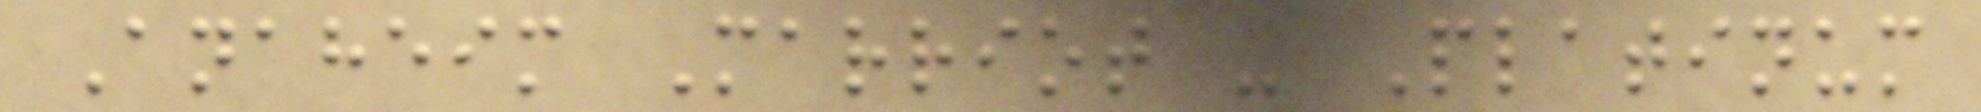Anaheim Marriot - Platinum
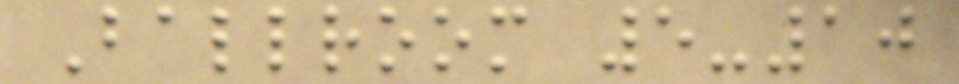Ballroom 5-10
